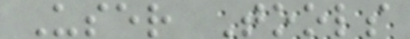User Tools
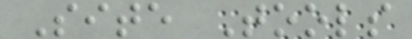Site Tools
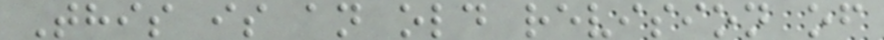This is an old revision of
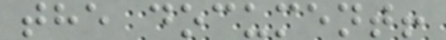the document!
